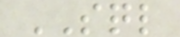SQL
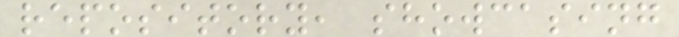repository, showcasing
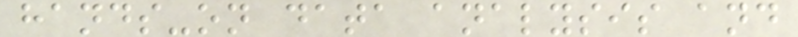hands-on data analysis and
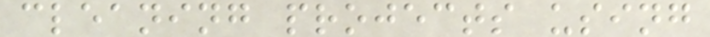cleaning projects using
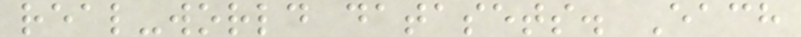real-world datasets. Each
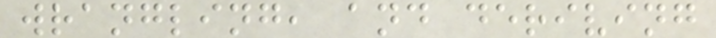wrangling, and deriving
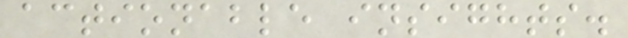actionable insights.
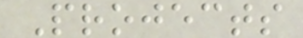Projects
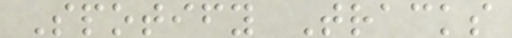Spotify Tracks
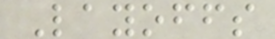Layoffs
